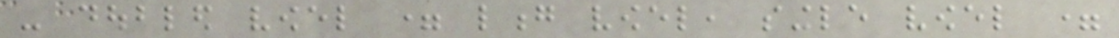- doubled vowel = long vowel, single vowel =
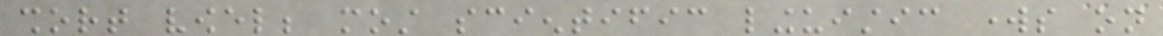short vowel; most scientific linguistic works on
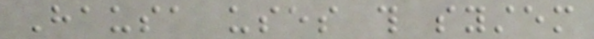Hausa uses this system
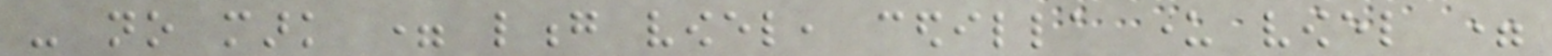- no mark = long vowel, cedilla under vowel =
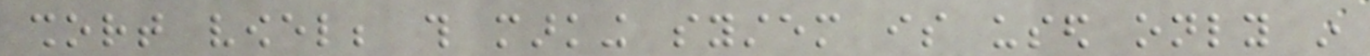short vowel; this marking system is used only in
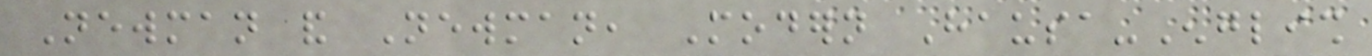Newman and Newman, Modern Hausa-English
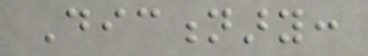Dictionary:
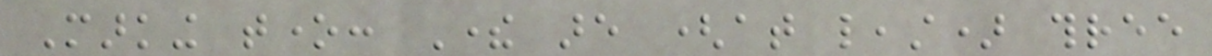Marking tone: There are (at least) three
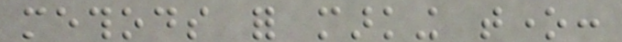methods for marking tone:
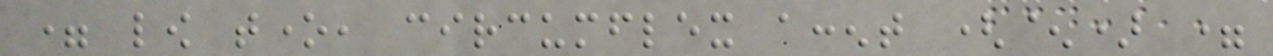= low tone, circumflex accent (^) =
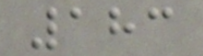183
